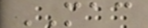MAC
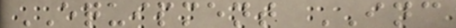EQUIPMENT INC
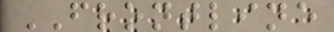FRONTLINE
